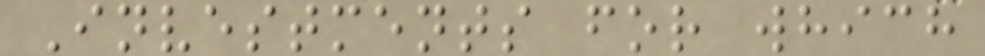Investments for which
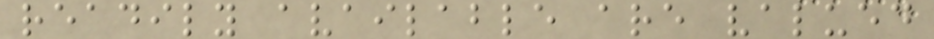readily available are valued
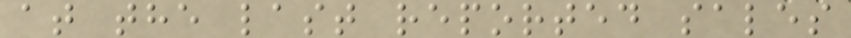at the last reported sales
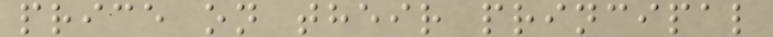price on their principal
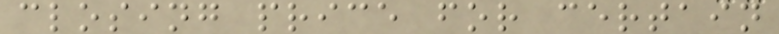closing price for certain
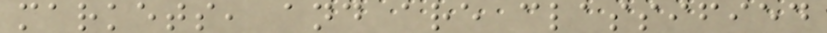markets, and are classified
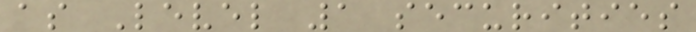as Level 1 securities
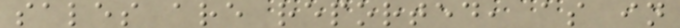sales are reported, as in
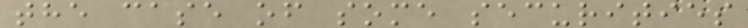the case of some securities
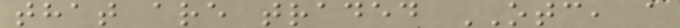that are traded OTC, a
